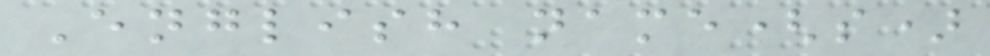English name(s)
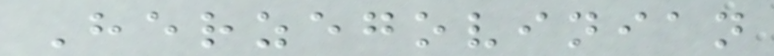Herzegovinian
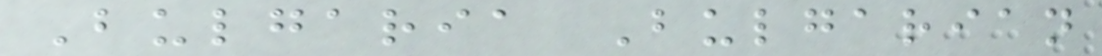Bulgaria Bulgarian
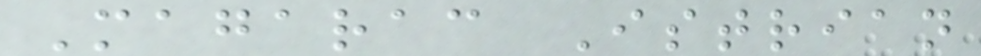Magarac Istrian
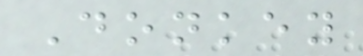Donkey
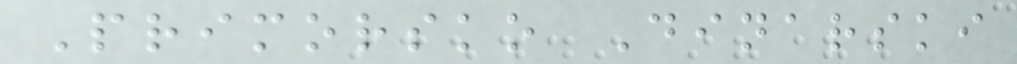Primorsko Dinarski
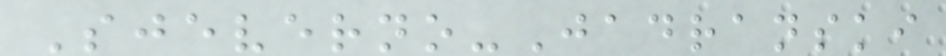Sjeverno-Jadranski
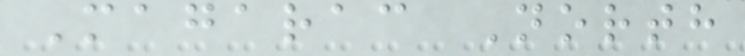Magarac North
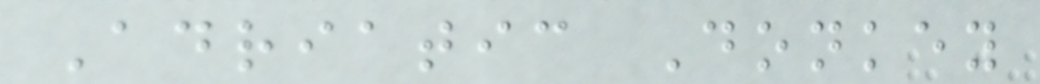Adriatic Donkey
